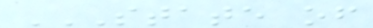STATE OF
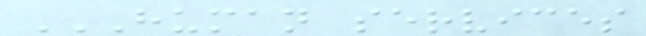HUMAN SERVICES
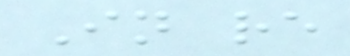In re
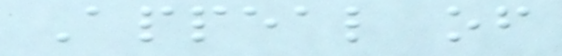Appeal of
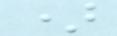)
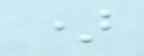)
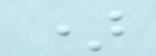)
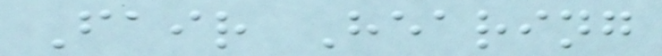Fair Hearing
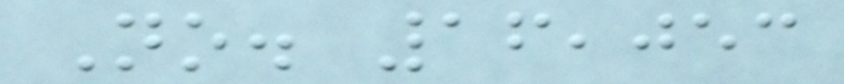No. 16,053
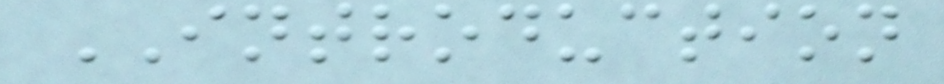INTRODUCTION
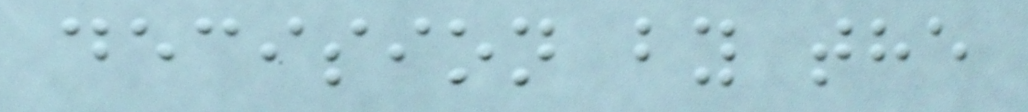decision by the
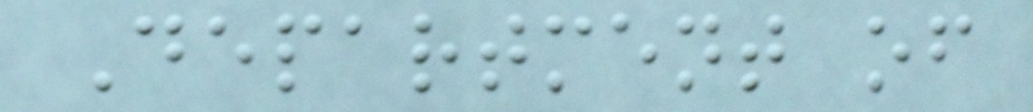Department of
